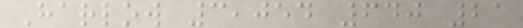Harlow 3,054 640 21
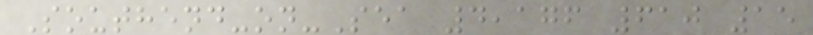Southend-on-Sea 4,176 610 15
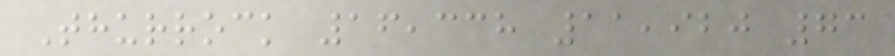Thurrock 16,338 11,920 73
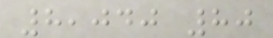8,040 80
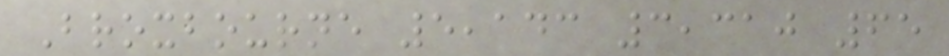Broxbourne 5,143 3,310 65
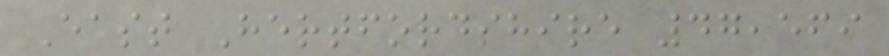East Hertfordshire 47,569
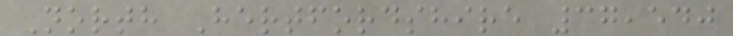North Hertfordshire 37,540
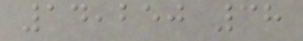14,250 38
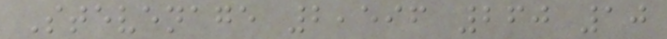Stevenage 2,596 260 10
